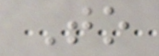To
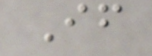If
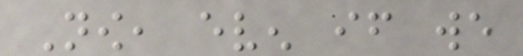Now, even if we
